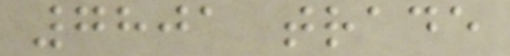7801 trade
